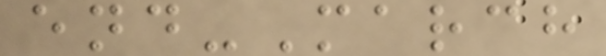end-March
